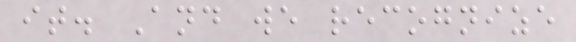it. And we recognize
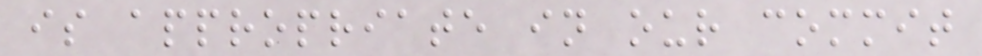is appropriate in our commit
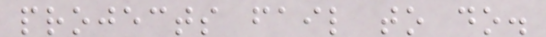projects fail to do.
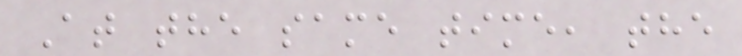At the same time, the
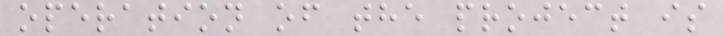operation of the project is
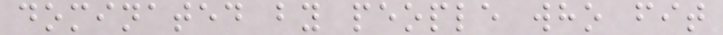dominated by people who fit
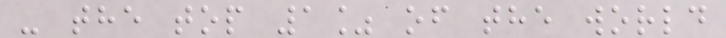- the top 1% of the world
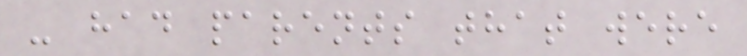- had parents that were
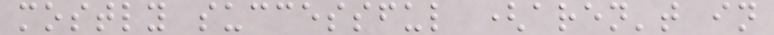mostly successful (aren't in
